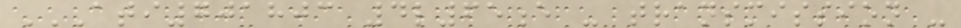ATI701803 4L65E - TRANSMISSION -
